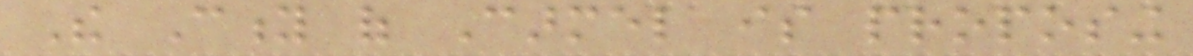The City of Carmel is proposing
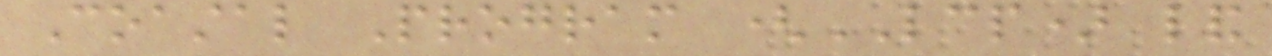Coastal Program (LCP) land
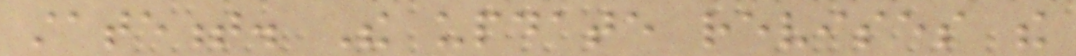statement. The update revises the
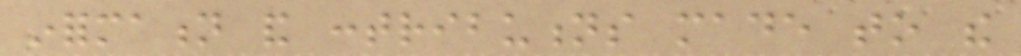information and contributions made to the
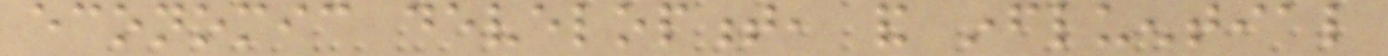economic development, and influential
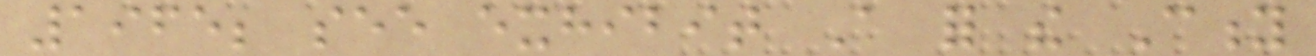1965; see exhibit A for the City
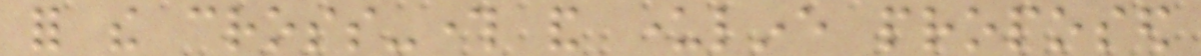for the cross-through and underline proposed
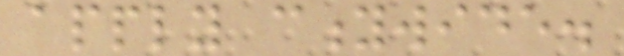apply citywide.
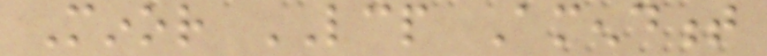Minor LCP Amendment
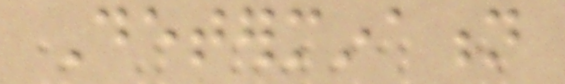Determination
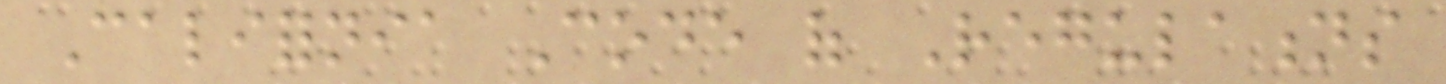California Code of Regulations
